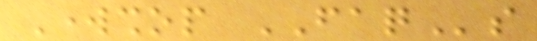Workshop FAQs
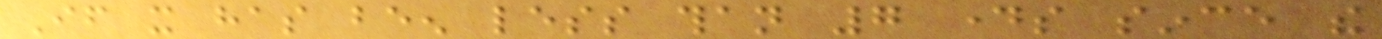If it has been less than 7 days since the
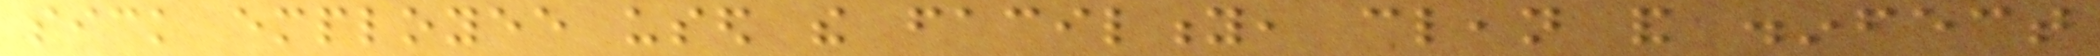sick employee used the facility, clean and disinfect
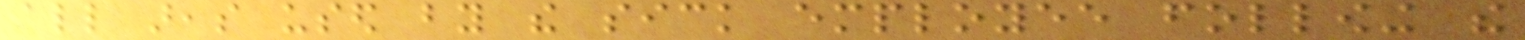all areas used by the sick employee following the
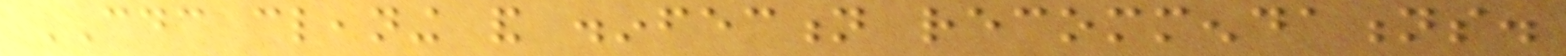CDC cleaning and disinfection recommendations.
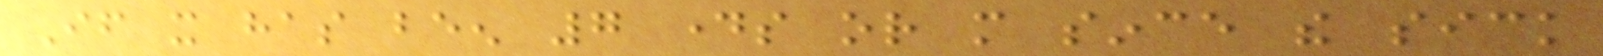If it has been 7 days or more since the sick
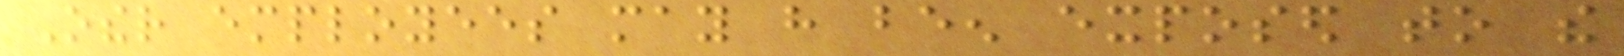Other employees may have been exposed to the
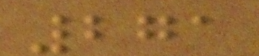271
